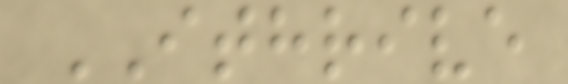ITHRIVE
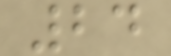24
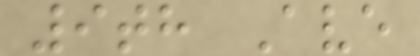9th Ave
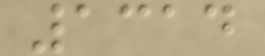1314
